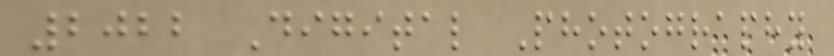2022 Digital Photography
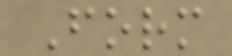Form
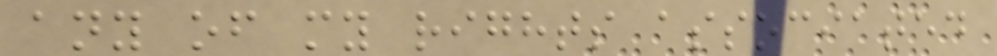any of my rights associated
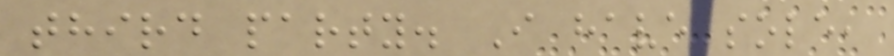third party. I have sole,
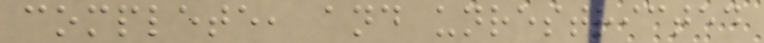complete, and unrestricted
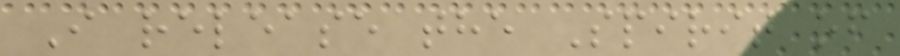I release the Spirit of
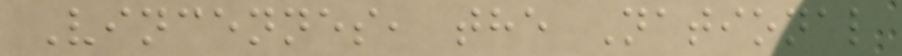Vincennes, the National
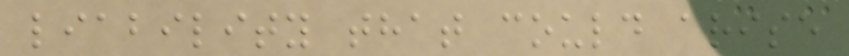liability that could arise
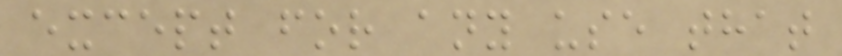except for any use that
